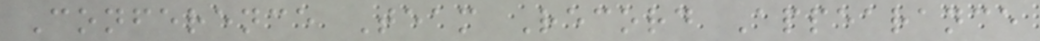Conference Team Record Appearance
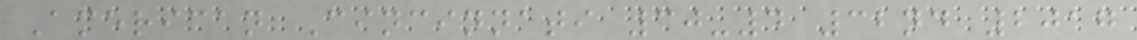American Cincinnati 30-4 32nd 2017
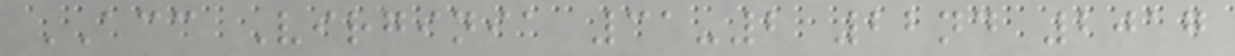ACC Virginia 31-2 22nd 2017
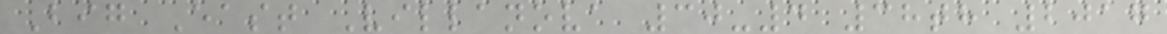Big East Villanova 30-4 38th 2017
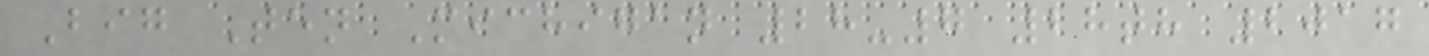Big Ten Michigan 28-7 28th 2017
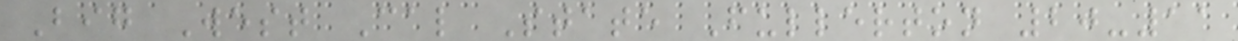Big West Cal State Fullerton 20-11
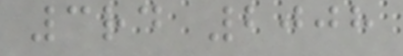3rd 2008
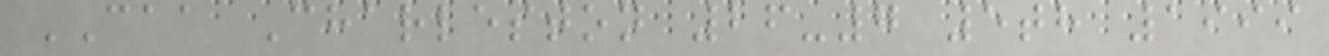CAA Charleston 26-7 5th 1999
